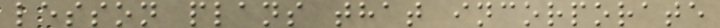lesson plans that incorporate
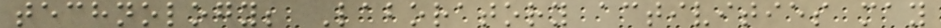technology; Laboratory activities may
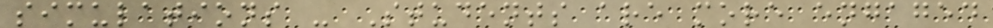simulations - Students are more engaged
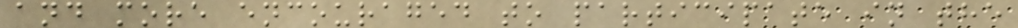and more encouraged to participate in the
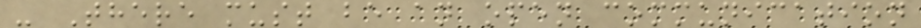- There must be an open communication
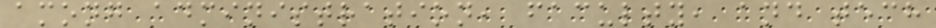among administration, faculty, and tech
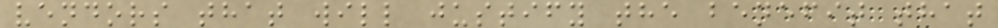vendors that will justify the benefit that
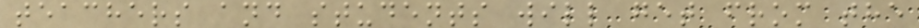teachers and students will get from the
